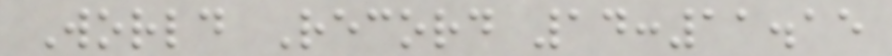World Record 14:11.15
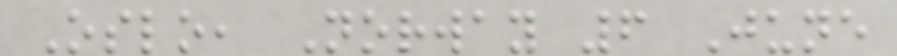Oslo, Norway 6 June
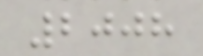2008
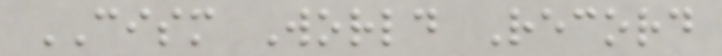CISM World Record
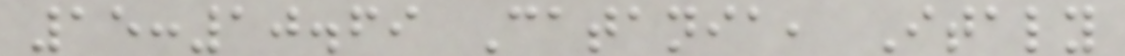15:10.69 Catania, Italy
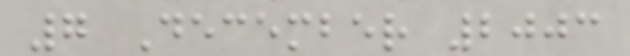7 December 2003
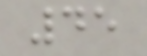45
